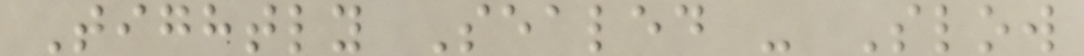Tightly Sealed - Slow
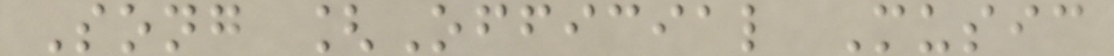Song [Official Music
